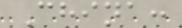China:
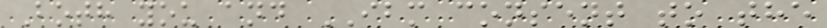Both you and IBM consent to the
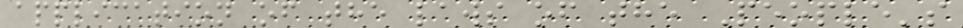application of the laws of the People's
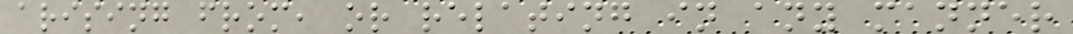arising from, or relating in any manner
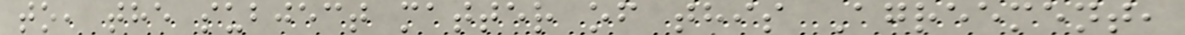to, the subject matter of this Agreement,
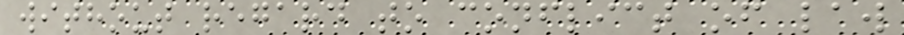without regard to conflict of law
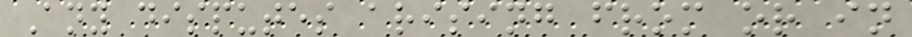Any disputes arising from or in
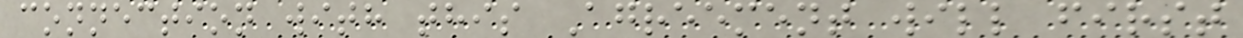connection with this Agreement will first
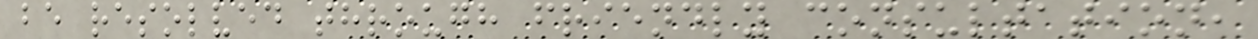be resolved through friendly consultation,
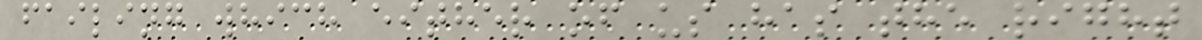failing which either of us has the right
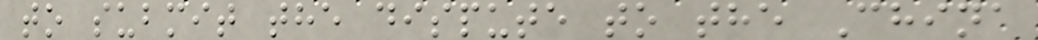to submit the dispute to the China
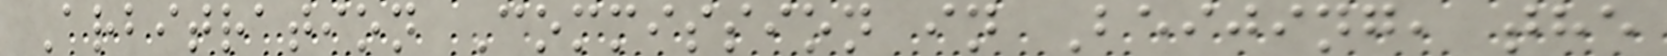Arbitration Commission in Beijing, the
